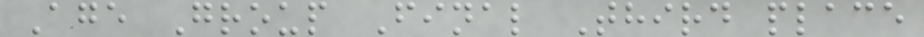Age Group Final Third place
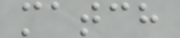match
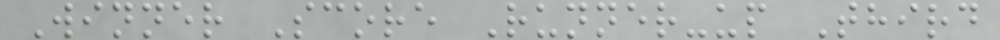Winner Score Runner-up Third
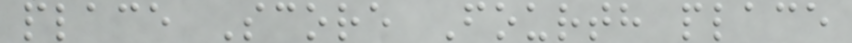place Score Fourth place
